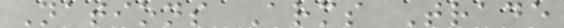Nations Arms Trade
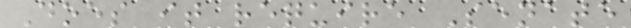Does it require Senate
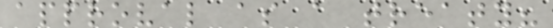approval as a treaty?
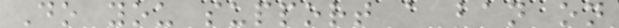Do you support a ban on
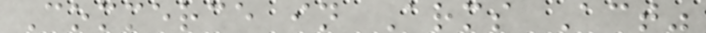Commerce in Arms Act"
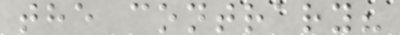the contrary?
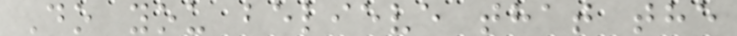Do you believe that the
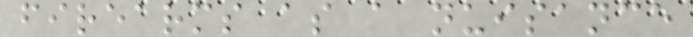firearms as a nuisance
